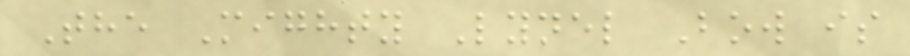The Mighty Lynel Bow is
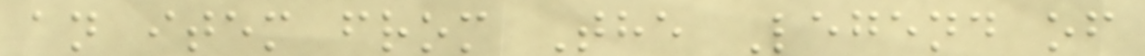an item from The Legend of
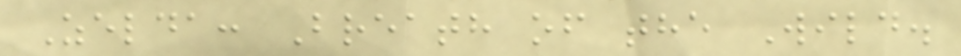Zelda: Breath of the Wild.
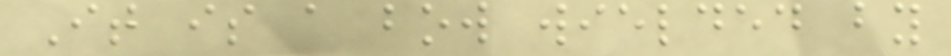It is a bow wielded by
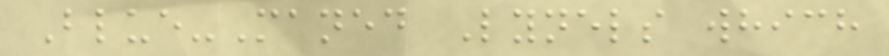Blue-Maned Lynels which
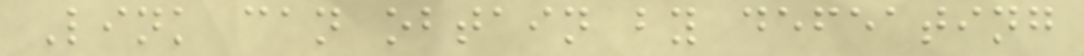Link can obtain by defeating
